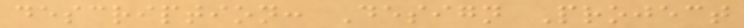description: Design Project
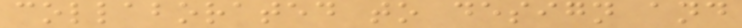collaborated to design and
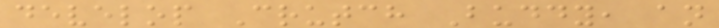develop Crutch Buddy, an
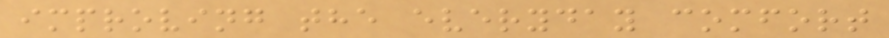improving the everyday comfort
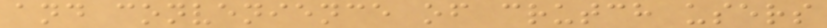and convenience of crutch users
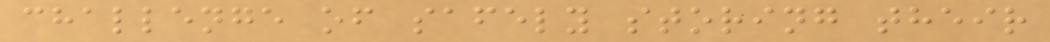challenge of safely storing their
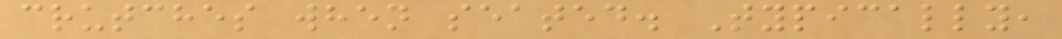crutches when seated. Typically,
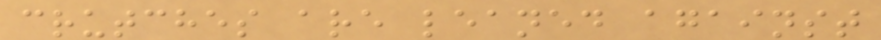crutches are leaned against
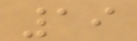19
